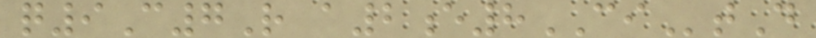q9C7R a2e8CItD
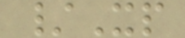/Xp
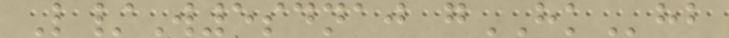L/W5sdnaj gHKhb
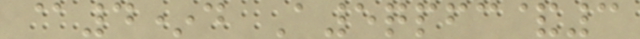@4*d A5qpfc&3
